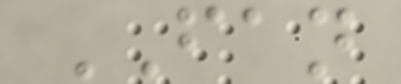FAN
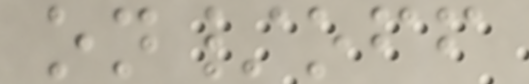on/off
